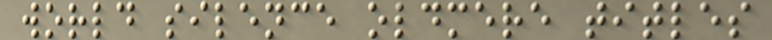world silence oldmere titles
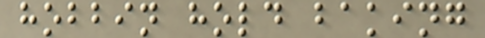hobbin hold baking
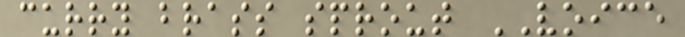curry brass sprout VOICE
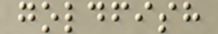goldfish
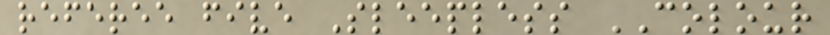referee five Sleepless COLOUR
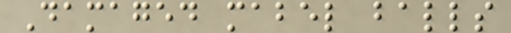Damaged mabel balls
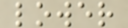lower
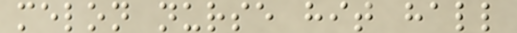melon nurse hit hall
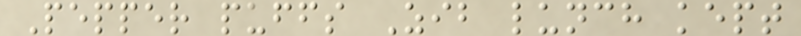Pepper puffs Zib lunch kept
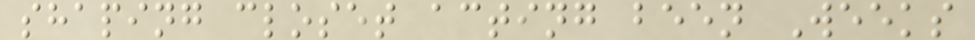shaping closet acting been Weeks
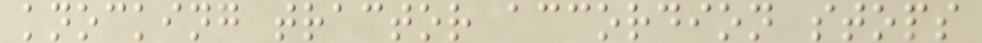knocking tractor accordion stops
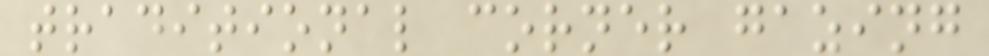traditional corner gazing
